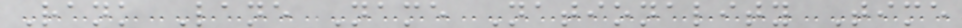Rank Lane Name Nationality Time
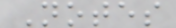Notes
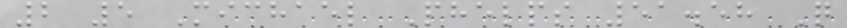2 5 Michael Phelps 51.58 Q
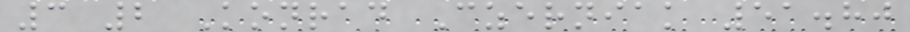3 2 Konrad Czerniak 51.80
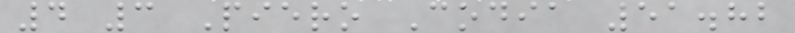4 3 Piero Codia 51.82
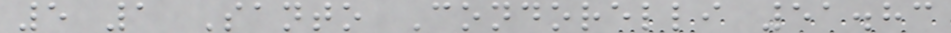5 1 Santo Condorelli 51.83
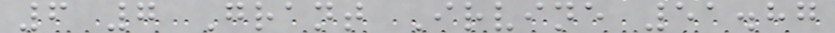6 7 Grant Irvine 51.87
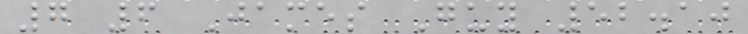7 6 James Guy 52.10
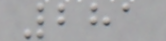281
